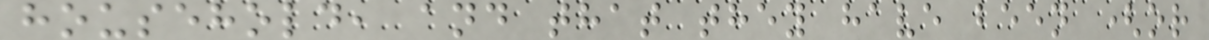household, and that they have been (or
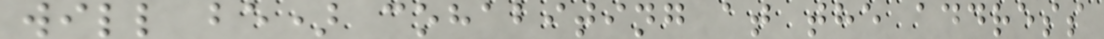will be) cohabiting at the address
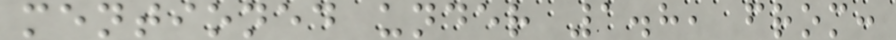mentioned under 1.8, from:
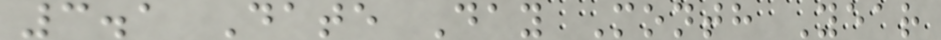3.1 Date Day Month Year
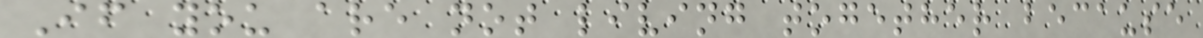If you are not living together because
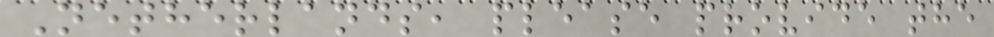Netherlands, please provide the
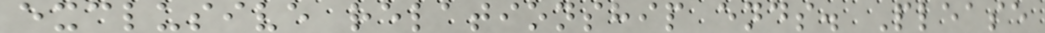exclusive relationship ends. Please
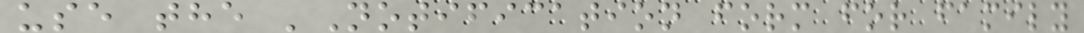use the 'Notification form for family
